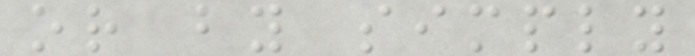or by simply
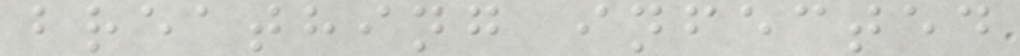breathing infected
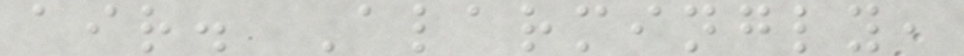air. Alarmingly,
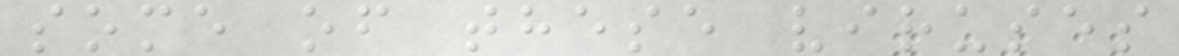some of these viruses
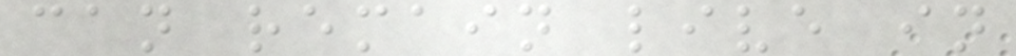can remain live in
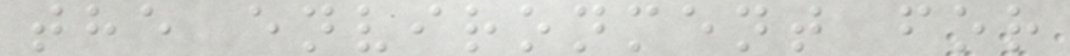the environment for
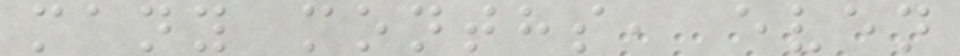many months, even
